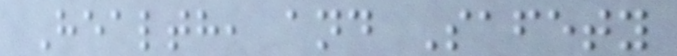Health, and Safety
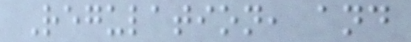Regulation, and
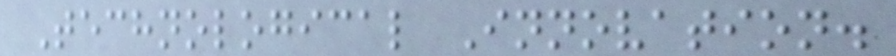Technological Innovation.
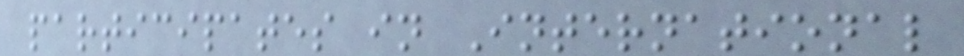participates in International
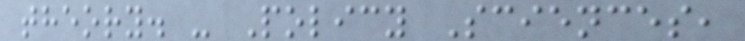theory. - Policy Sciences,
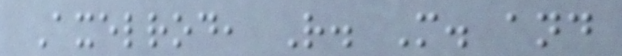Axelrod, R. M. and
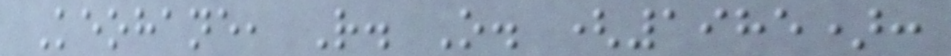Keohane, R. O. (1985):
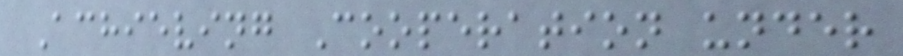Achieving Cooperation under
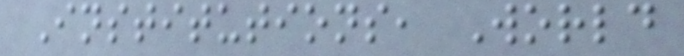Institutions, World
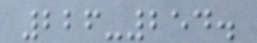226-254.
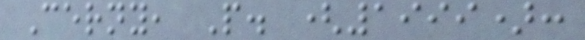Cerny, P. (1999):
